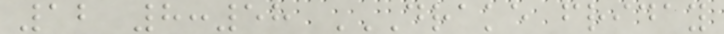12 8:58 DRAKE FRIDAY
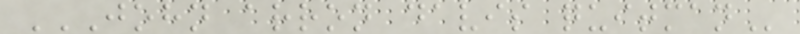JOHN ARRON DAVIS QUITMAN
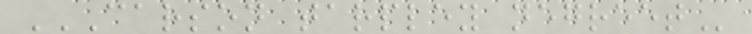CARSON TARPLEY NEGREET
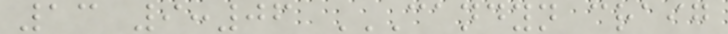13 9:06 CANDYN CRAIG
